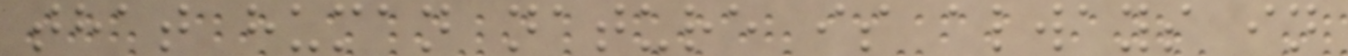that human nature is always in
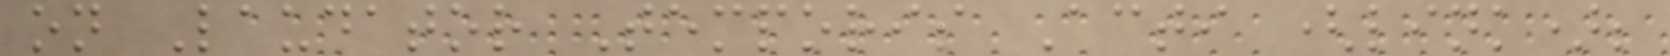on Laudator Temporis Acti (link);
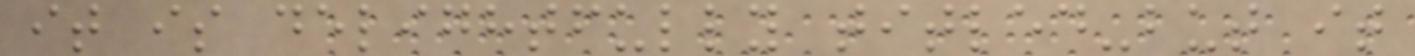it is delightfully titled-but it
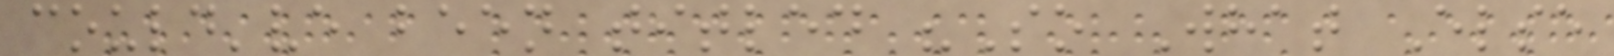could've been titled "So What Else
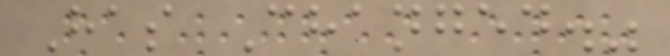Has Changed."
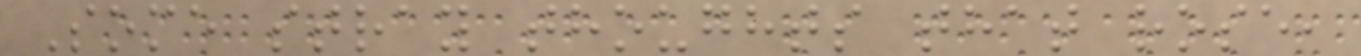Some stray thoughts that rose,
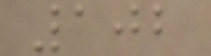102
